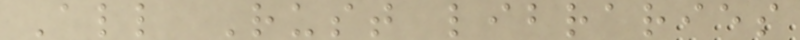All Rust libraries
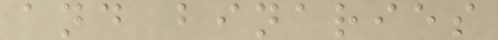and binaries
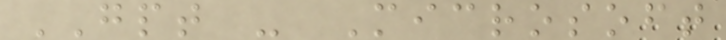GPT - Microsoft
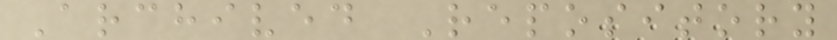Archived Repository
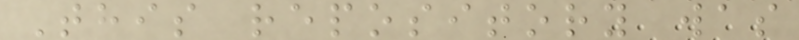This repository was
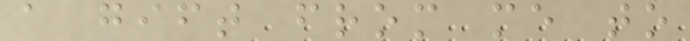a gift from me to
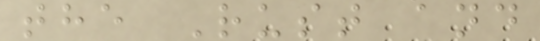the Rust and
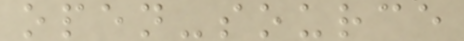open-source
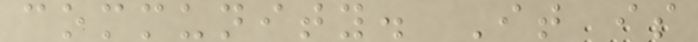community. It is
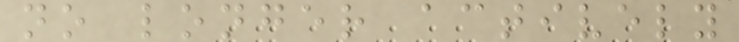no longer actively
